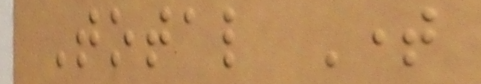Total Time
